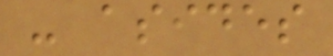- asides
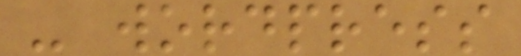- wordpress
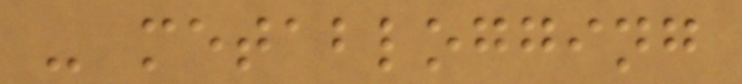- metablogging
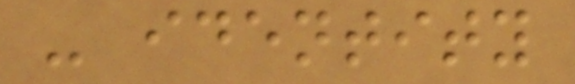- identity
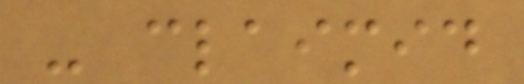- claimid
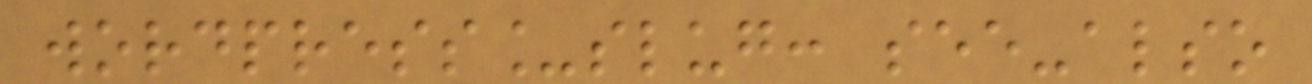wordpress_slug: see-also
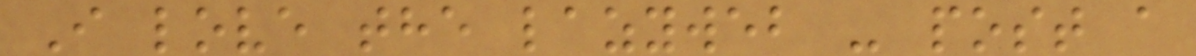I love the lazyweb - post a
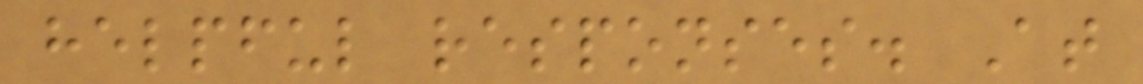helpful responses. At
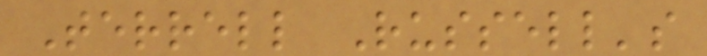Terrell Russell's
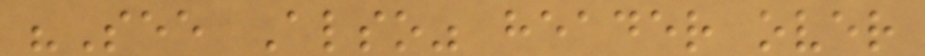"See Also" header over
